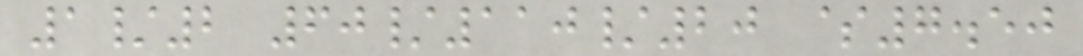1/2 60/110/20 $7.50
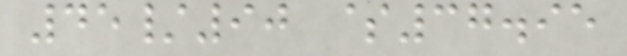45/90 $37.95
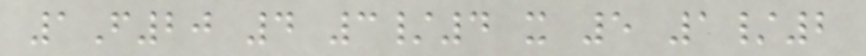1F20 4 3/4 x 5 1/2
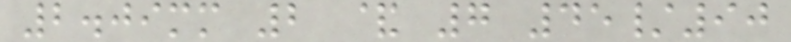2.09mm 2 & 7 45/90
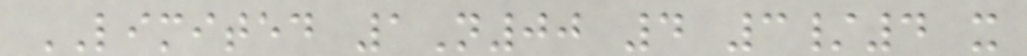LIMITED 1N00 4 3/4 x
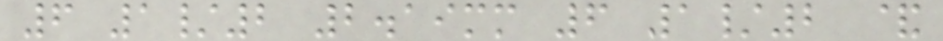6 1/2 2.19mm 6 1/2 &
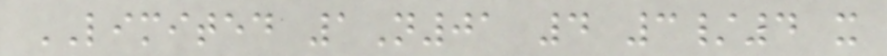LIMITED 1N01 4 3/4 x
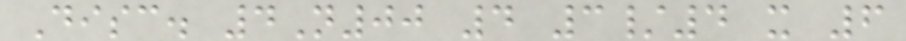Disc. 4N00 4 3/4 x 6
